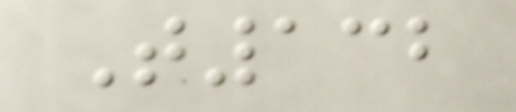T132
